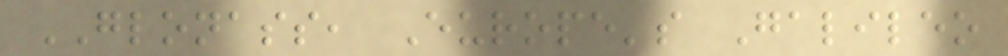GLONASS, Europe's Galileo
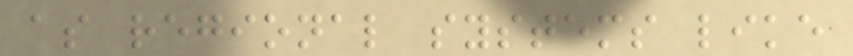as regional systems like
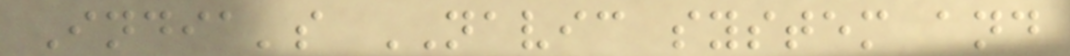India's NAVIC system and
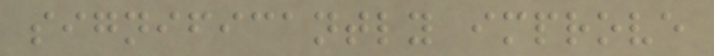significantly improve
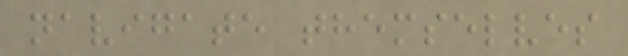navigate themselves
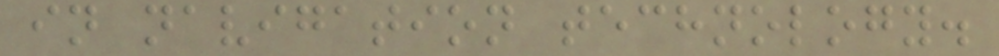in navigation technology.
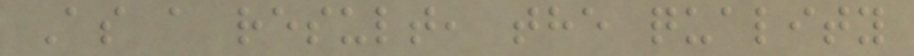As a result, the quality
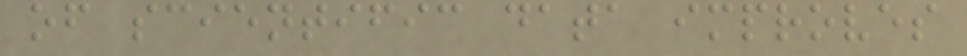of scientific data improves
